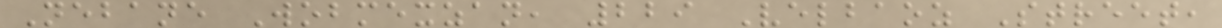Nebane Wobmexzan, 229 Velbaoz Street,
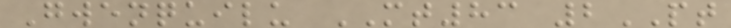Gwenquilu MT83 2PT
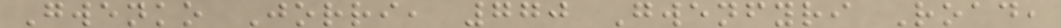Gwenko Jorri, 770 Gwenfyri Road,
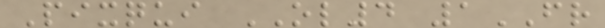Pixqui OL4 1FR
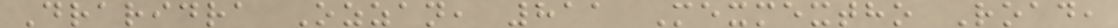Draridra Ozzan, 811 Mexmextho Road,
